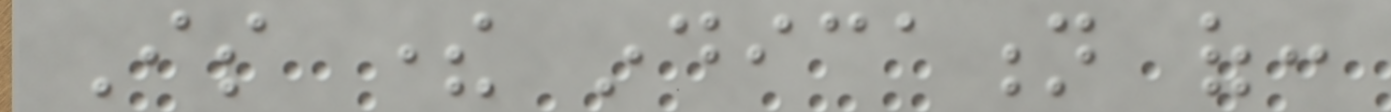Is there indication of:
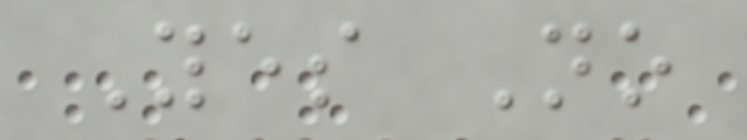Yes No
